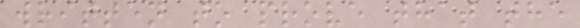written to prove that the
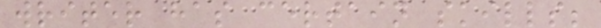writer has certain skills;
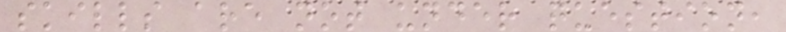skills are not under question,
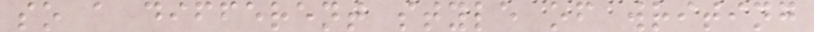so a different style of writing
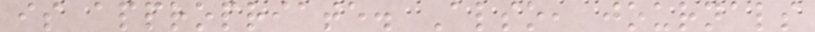is appropriate. Also, journals
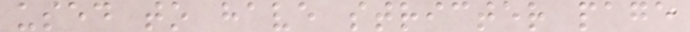used to have stricter page
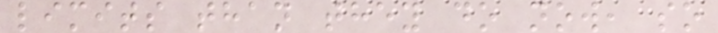limits than they do now, so
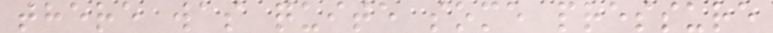there was quite some pressure
